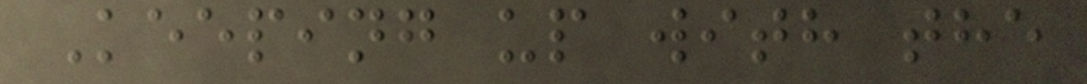Keeping up with the
